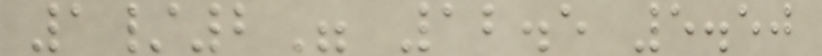1/2" 12.5 5.50
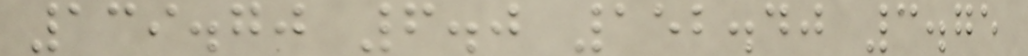139.70 6.0 152.40 3.75
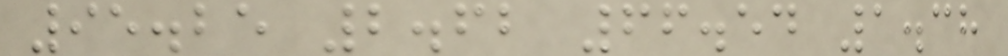95.25 2.62 66.54 1.38
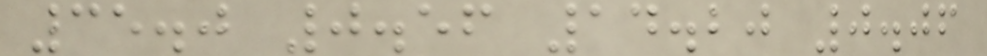35.0 0.56 14.20 0.06
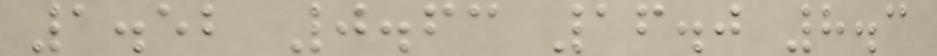1.52 0.63 16.0 8.3
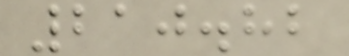210.82
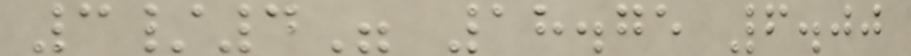3/4" 18.75 6.00
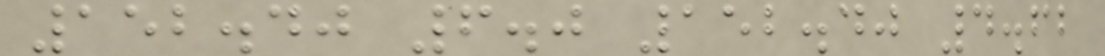152.40 6.0 152.40 4.62
